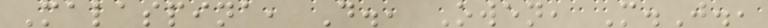Malaspina, D., Owen, M.J.,
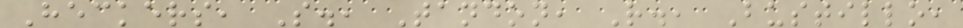Heckers, S., Tandon, R., Bustillo,
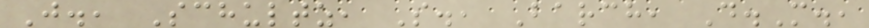J., Schultz, S., Barch, D.M.,
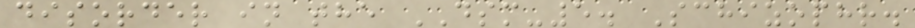disorder in the DSM-5. Schizophr.
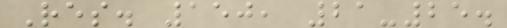Res. 150, 21-25.
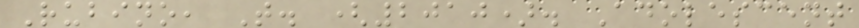Rubino, T. (2010). Adolescent
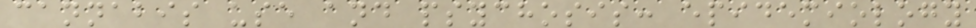cannabis use and psychosis: epidemiology
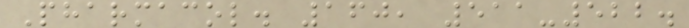Pharmacol. 160, 511-522.
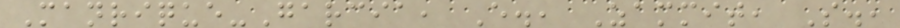Manrique-Garcia, E., Zammit, S.,
